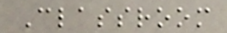Classroom
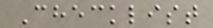Checklist
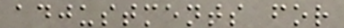adjustments for
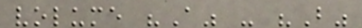volume "A" - "B"
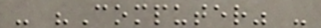- "Computer" -
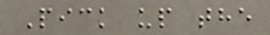Pick up the
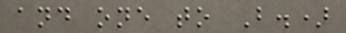and one to B.)
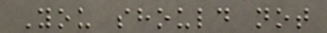You should not
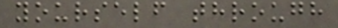yourself through
